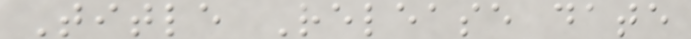Title Release date
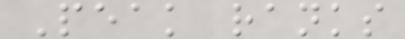Peak ranks
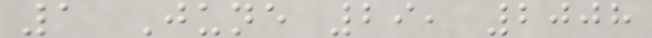1 June 29, 2008
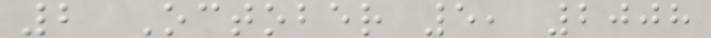2 October 5, 2008
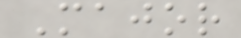Major
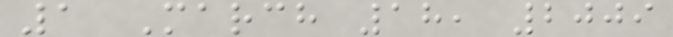1 March 18, 2009
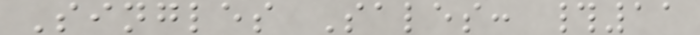Singles Sales: #11
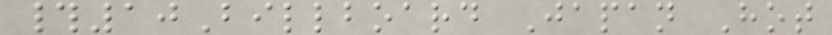#10Billboard Japan Hot
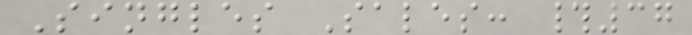Singles Sales: #37
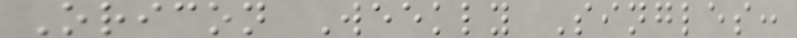Oricon Weekly Singles:
